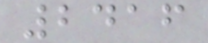2416
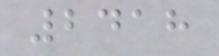2418
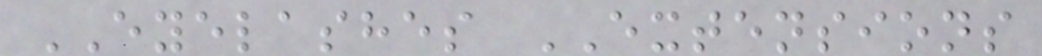EYELASHES EXTENSIONS
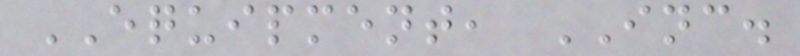EQUIPMENT, INC.
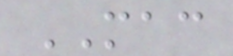MAC
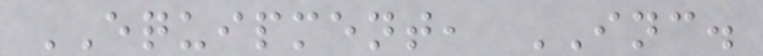EQUIPMENT, INC.
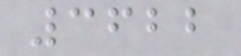3622
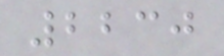2230
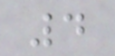4
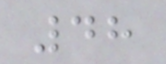48
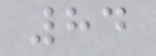84
